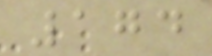174
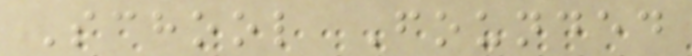School Founded
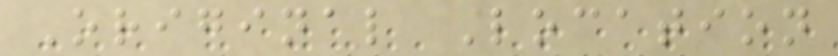Original Location
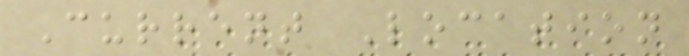Current Location
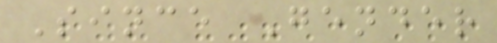Since Gender
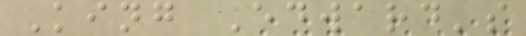King Edward's
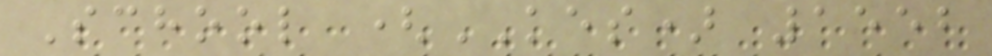School (KES) 1552
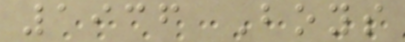1936 Boys
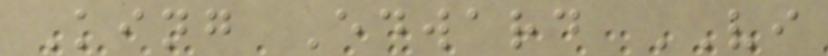King Edward VI
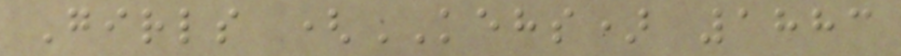Girls (KEHS) 1883
